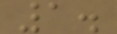1.
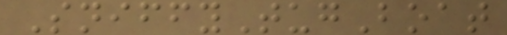SniffyTugBoat
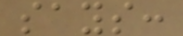says:
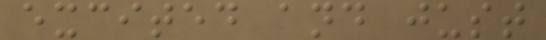excited and just
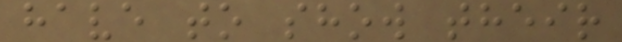have to show their
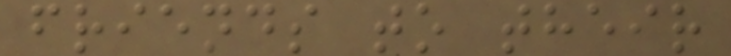friends to their
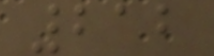212
